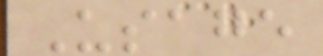Usage
